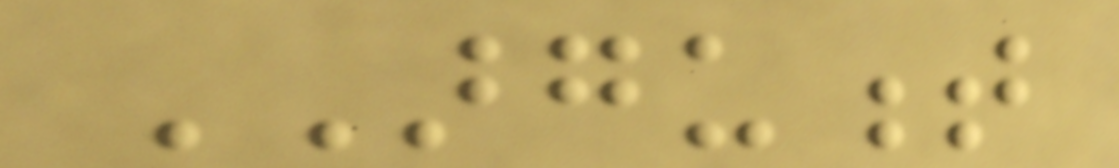ARGUMENT
